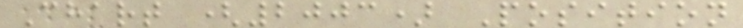Chart (2003) Position
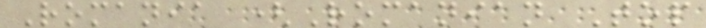Romania (Romanian Top
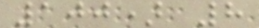100) 8
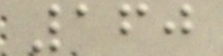160
